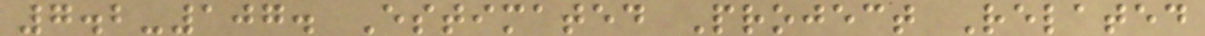7.2-107. Estimated Project Related
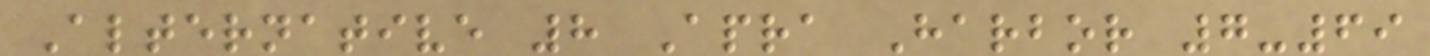Alternative 8 Apra Harbor 7-69
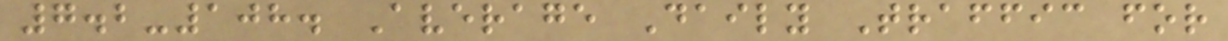7.2-108. Average Daily Traffic for
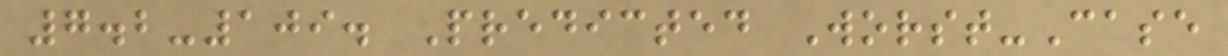7.2-109. Predicted Worst-Case
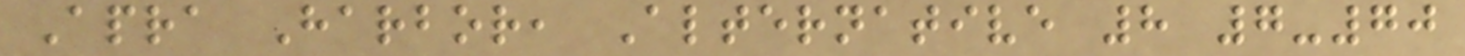Apra Harbor, Alternative 8 7-70
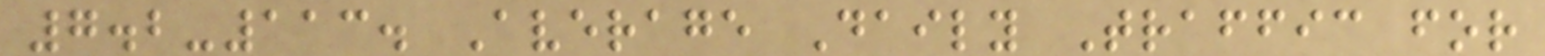7.2-113. Average Daily Traffic for
